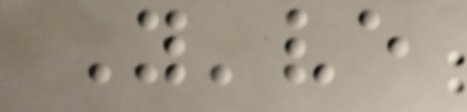You've
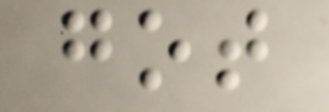got
